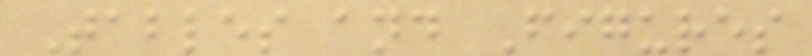Tables and Figures
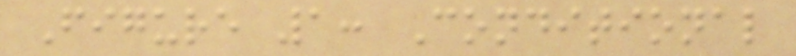Figure 1: Conditional
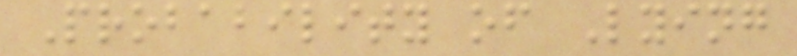Probability of Lying
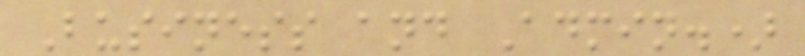Business and Admin.)
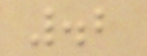.2
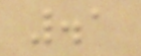.1
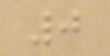0
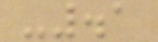-.1
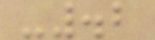-.2
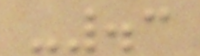-.3
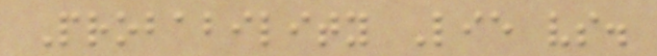Probability Lie vs.
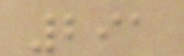291
